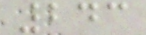243
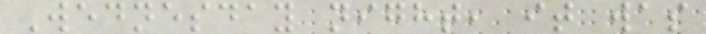Wednesday night, it was
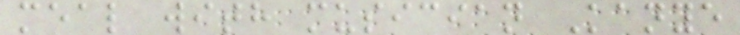meal with musician Kanye
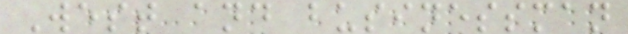West and businessman
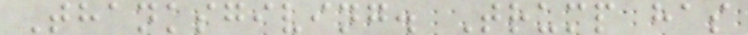Thanksgiving. Trump has
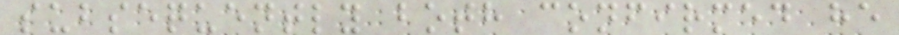subsequently both confirmed he
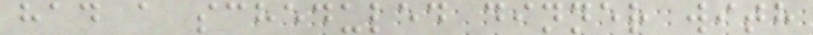had a scheduled dinner with
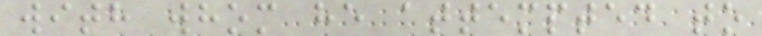with whom he attempted to
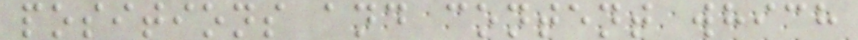positions and content which
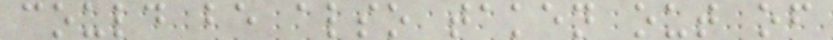could be also taken out of
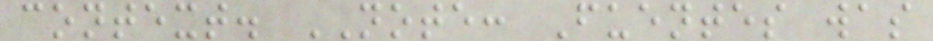context. NOTE: Fuentes was
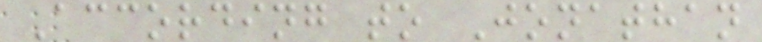According to Jonathan
